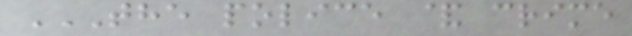THE POLICE & CRIME
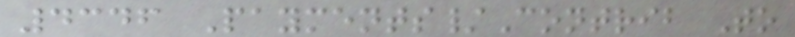4346 Payments/Contrib To
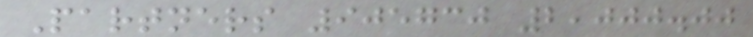Partners 905730 2,000.00
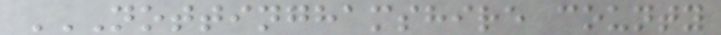NOTTINGHAMSHIRE COUNTY
